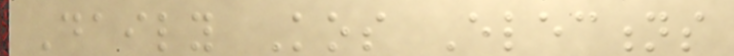Daily Kos Elections
